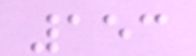153
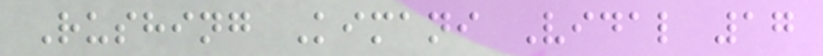Rushing Kimani Vidal 17
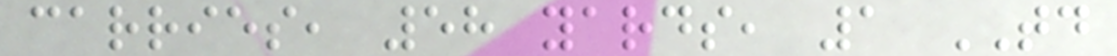carries, 58 yards, 1 TD
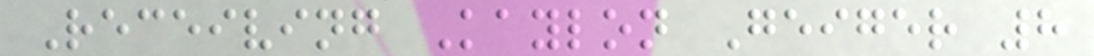Receiving Kaylon Geiger 8
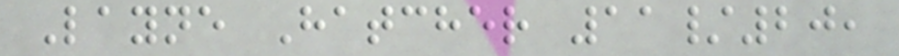Layne Hatcher 11/20,
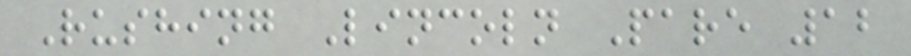Rushing Lincoln Pare 12
